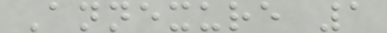Annexure 1
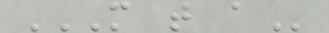M T A
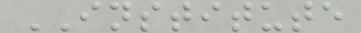INSTITUTE
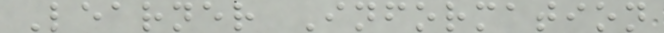Learner Information
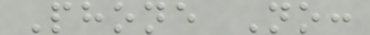Phone No:
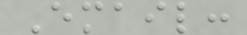Email:
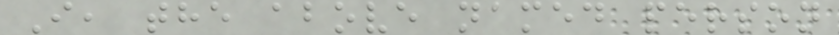I, the above named person
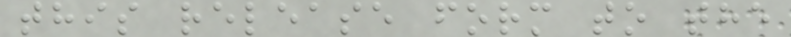this release form to the
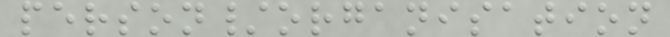person/organisation
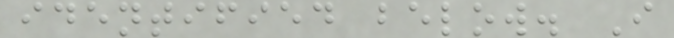identified below. I
